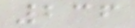236
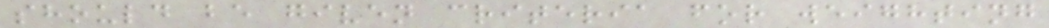should be given criteria for weighting
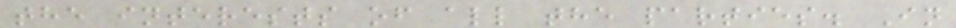the interests of all the parties. In
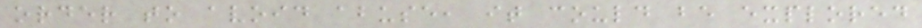order to avoid abuse, it could be explored
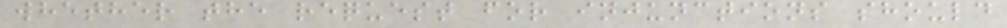whether the request for injunctions should
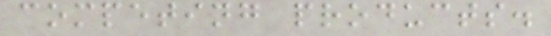competing products.
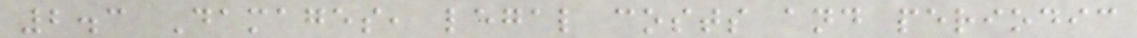2.3 Damages, legal costs and periodic
